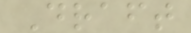Draft
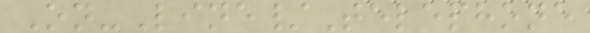On-Line/Telephone
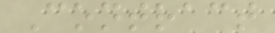Contract
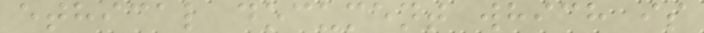ethical document which is
